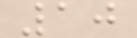10
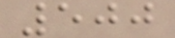500
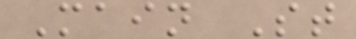Main St
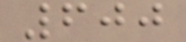600
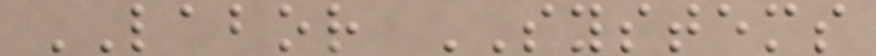LABOR SYSTEMS
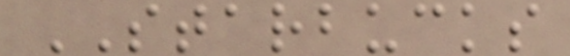STARBUCKS
